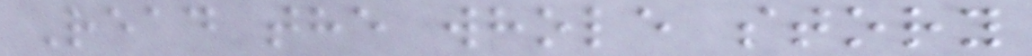Read the whole story
